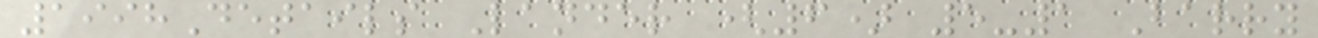1998Details Lander (6) 5-1 Barry
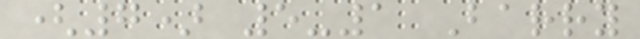(7) 5-1 Barry
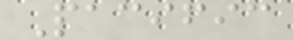Pacific
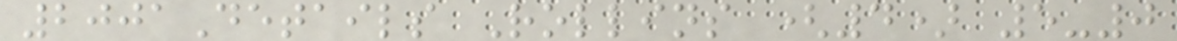2001Details Rollins (4) 5-0
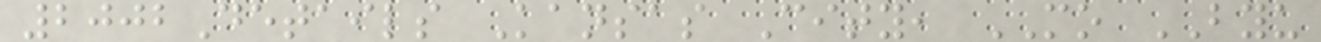2002Details Kansas City, MO BYU
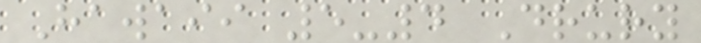Hawaii 5-4 Drury
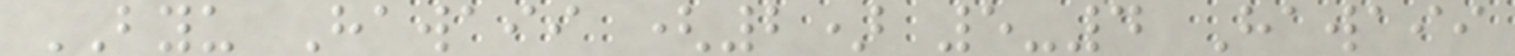BYU Hawaii (2) 5-4 Hawaii
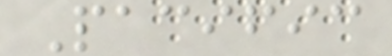Pacific
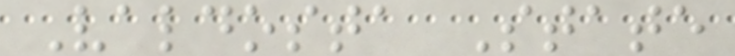Valdosta State
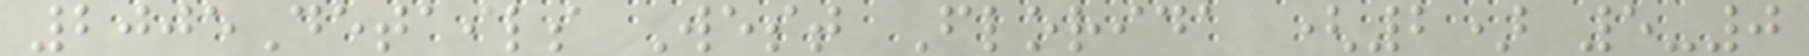2005Details West Florida (2) 5-0
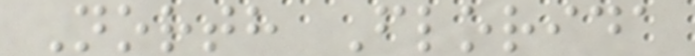North Florida
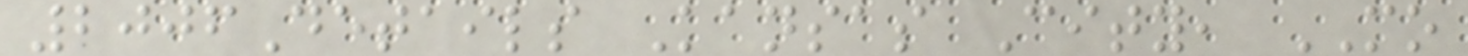2006Details Kansas City, MO
